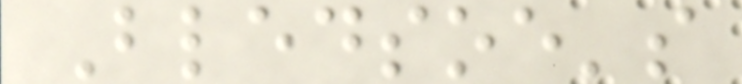Bledsoe's
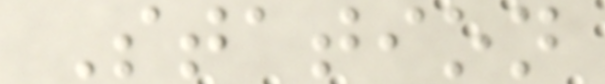Station
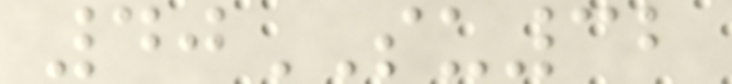40SU32
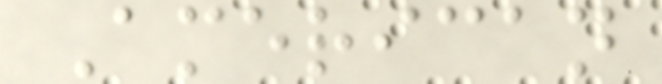American
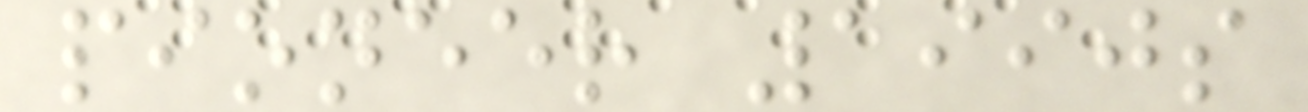pioneer 1990s
